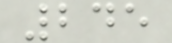245
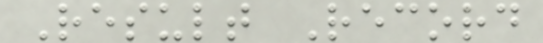Result Record
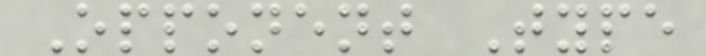Opponent Type
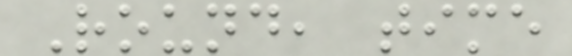Round, time
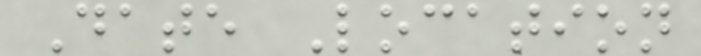Date Location
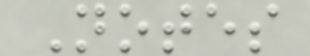Notes
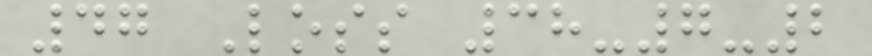47 Loss 38-7-2
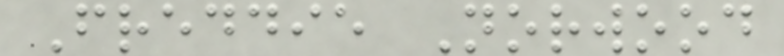Freddie Norwood
